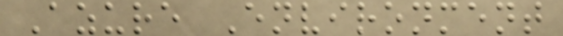Azure Environment
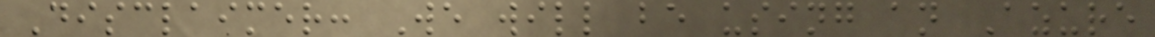Disclaimer: We will be using an Azure
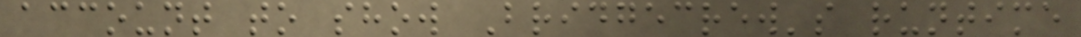account to show Bridgecrew's runtime
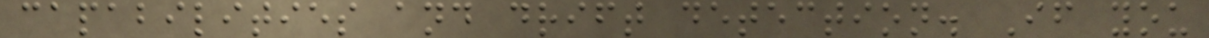capabilities and drift detection. If you
